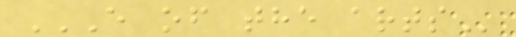E OF THE ARTS
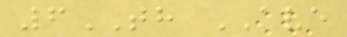6TH AVE
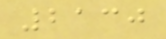2130
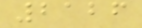2126
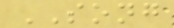SONG
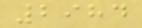2984
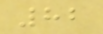82
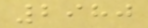2980
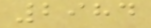2984
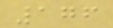176
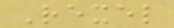Rexel
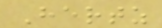Hertz
